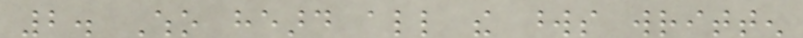2. Who heard all the words written
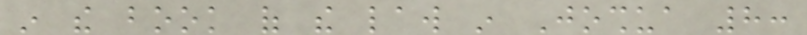in the book of the law in Joshua 8:
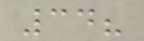34?
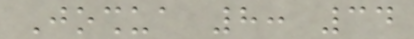Joshua 8: 34
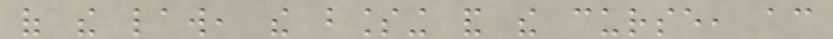of the law, the blessing and the curse, according
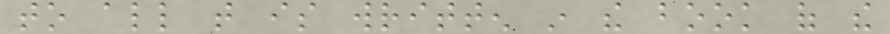to all that is written in the book of the
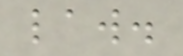law.
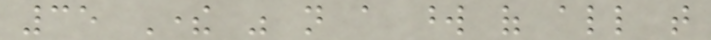35 There was not a word of all that
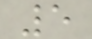5
